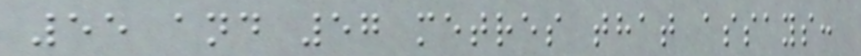55 and 57 metres that assays:
